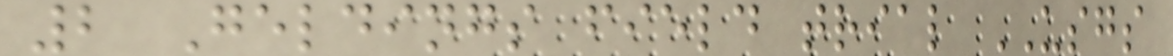2 Geldings field trial USGS
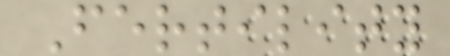Fertility
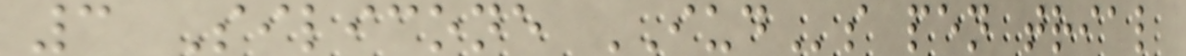3 Silicone IUDs pen trial
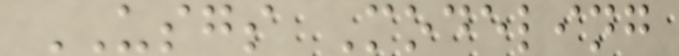USGS Modeling
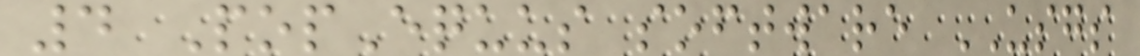4 PopEquus software USGS
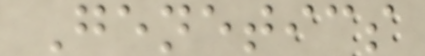Genetics
